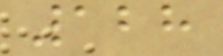128
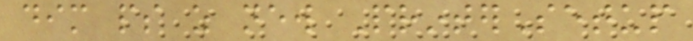dim ps as new PrinterSetup
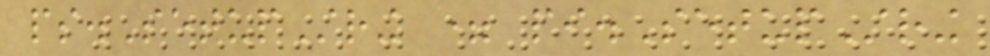ps.SetupString = pi.SetupString
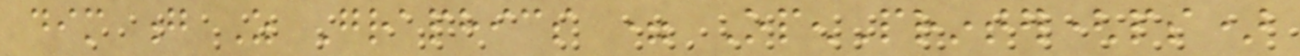dim g As Graphics = OpenPrinter(ps)
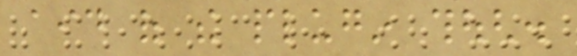aid of the plugin though.
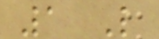1 Like
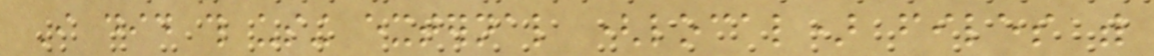I did this using external (local) files with
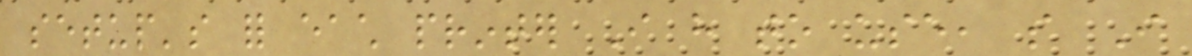setup's for each printer I have to use, so I
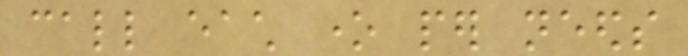call each one per needs
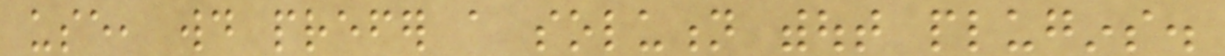use, would prefer a solution without plugins.
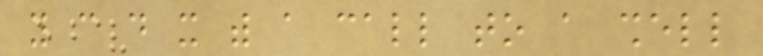you can do it with a call to a shell
